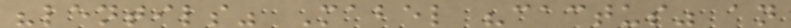"lentils" Mabel "cactus" an
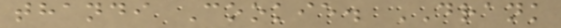thandi Cookie. DRANK
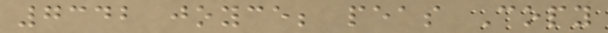7342 joyce; peas Copy
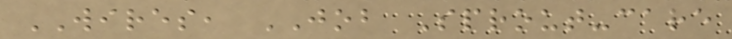WIRES, JOB Sprout-care
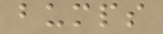bumps
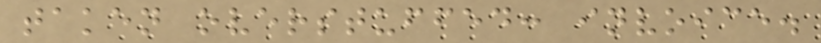taken overstuffed: invoice.
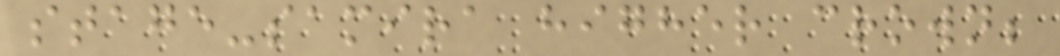stage-samira higher crown;
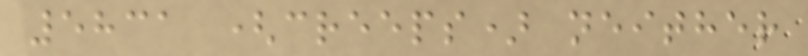5831 (creeps) neither
